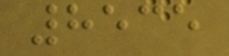8535
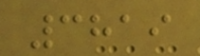3819
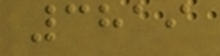3819
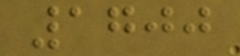1700
